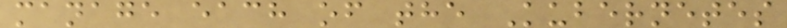manage each of the Kubernetes
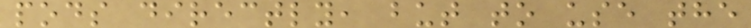pods directly, but to use the
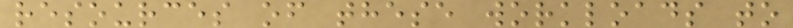resources of these workloads to
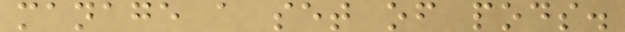manage a set of pods.
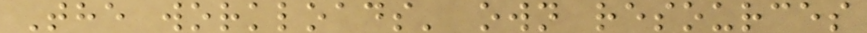The workloads' own resources
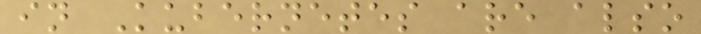in Kubernetes are also
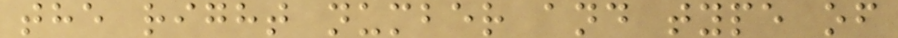the right number and type of
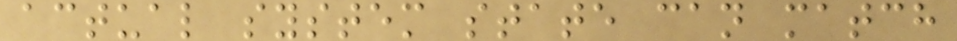actual system state can match
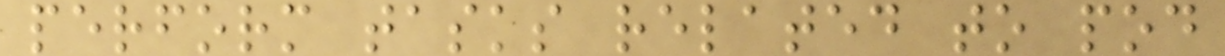perform tasks related to pod
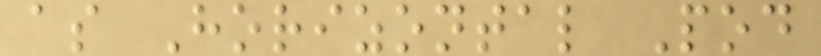as Horizontal Pod
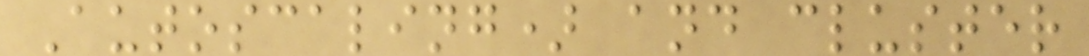Autoscaling) and cluster
